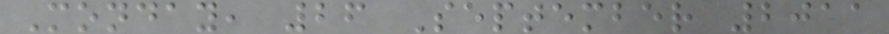Monday, 26 September 2011
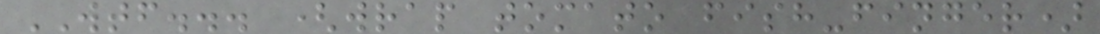WTF... (wrap tomato fish-finger)
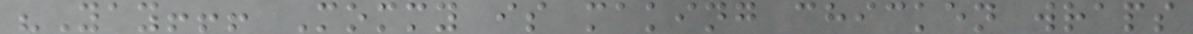"Yay!!! Mommy is making chicken wraps
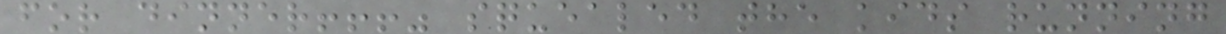for dinner!!!" squealed the kids running
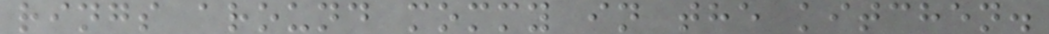rings around mommy in the kitchen.
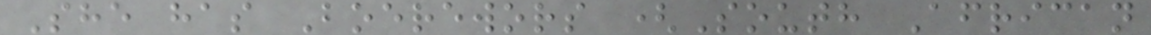She has Boerewors (South African
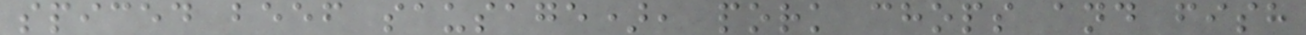spiced beef sausage), pork chops and fish
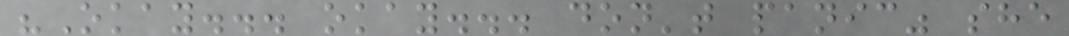"Okay... okay... don't panic" she
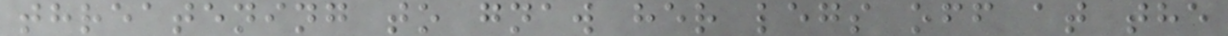threatening to gnaw her legs off at the
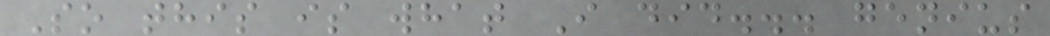So this is what I did... genius
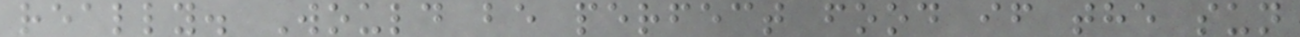really. Would be perfect food if the sun
